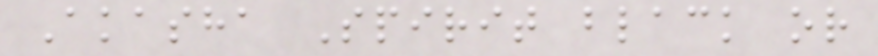Akasha Spirit black or
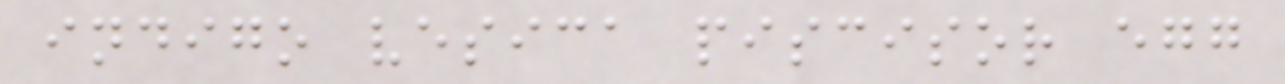indigo vesica piscisor egg
